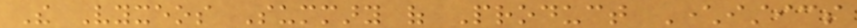The Vyxeos Summary of Product Characteristics
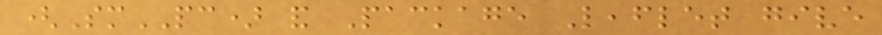(SmPC) and Package Leaflet give
